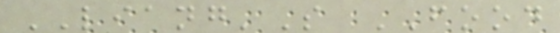LIANG'S FOOD
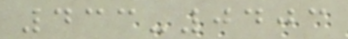433-0403
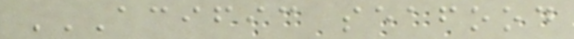ACIFIC SEAFOOD
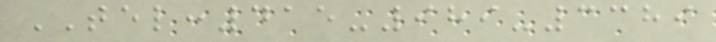TEL:415-989-3389
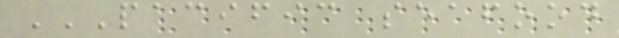PACIFIC SEAFOOD
